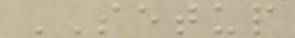SETUP
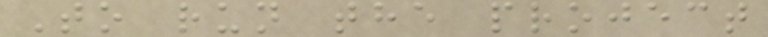To run the project
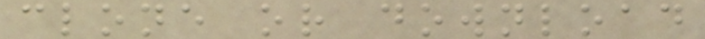clone or download
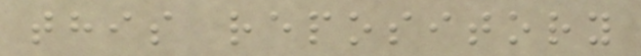this repository
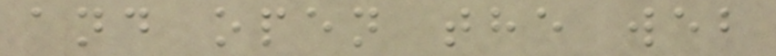and open the web
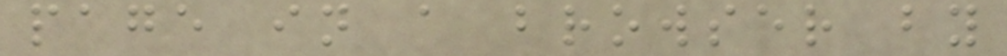page in a browser by
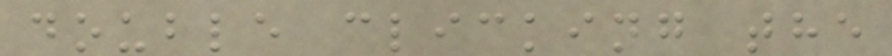double clicking the
